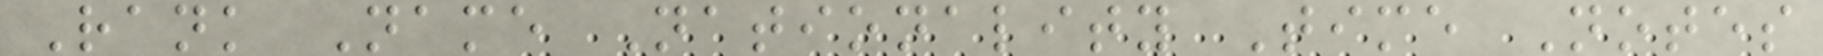Rank Name Nationality Time Notes
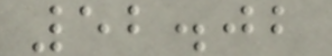52.02
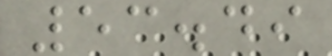53.49
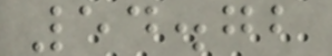54.72
